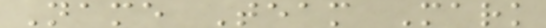Name Team Mark
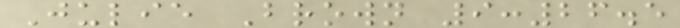Julie Brown 9:26.5
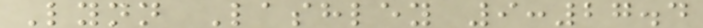Lynn Lashley 9:27.4
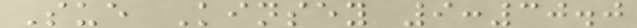Sue Kinsey 9:30.0
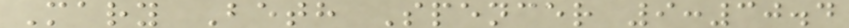Mary Beth Spencer 9:30.4
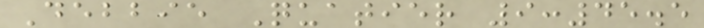Debbie Quatier 9:45.5
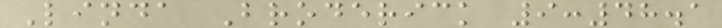Linda Broderick 9:48.1
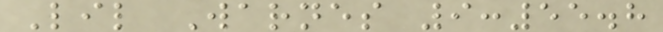Lil Warnes 9:55.8
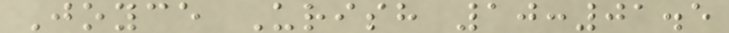Joyce Urish 10:01.5
